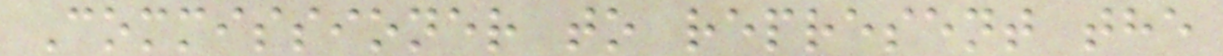Commissioner to represent the
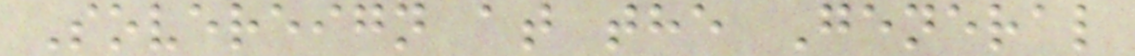Sovereign at the General
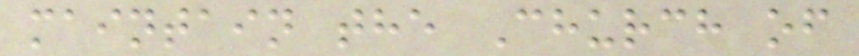maintain the Church of
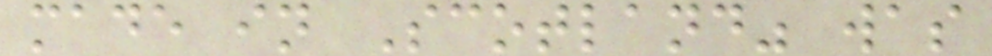made in Scotland" was
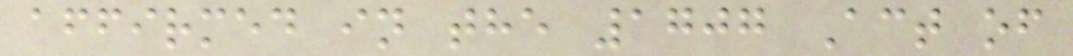affirmed in the 1707 Act of
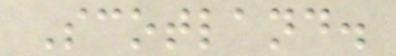Scotland.
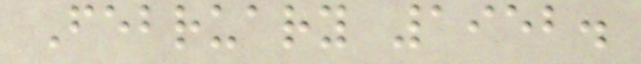February 1952.
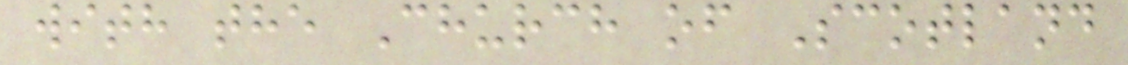with the Church of Scotland
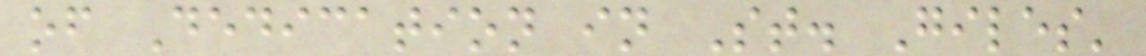of Dedication in St. Giles'
